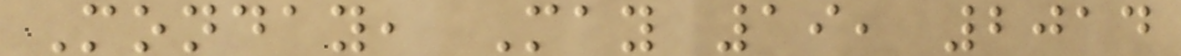Monday, May 19, 2014
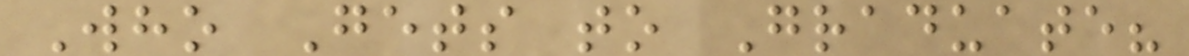Who Gets to Graduate?
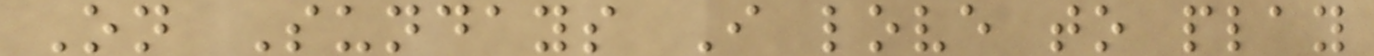On Sundays I love to play
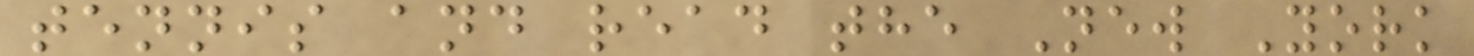tennis and read the New York
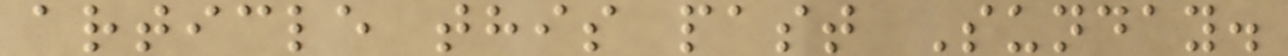article this past Sunday.
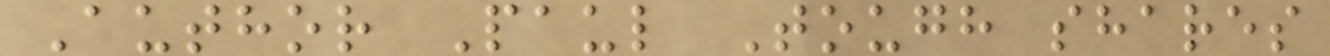Author Paul Tough shares
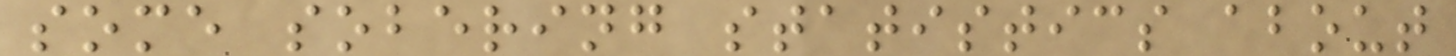some sobering statistics about
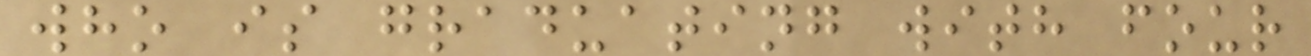who is graduating with four
